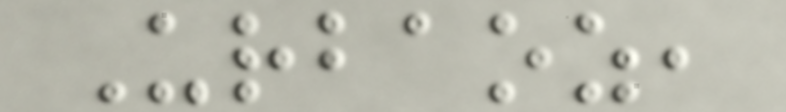Urbaoz,
